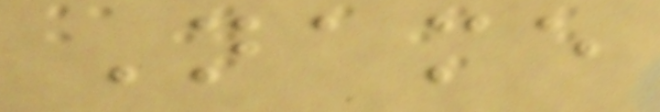Name
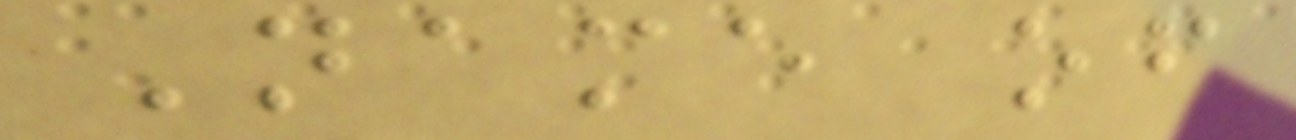Name of
